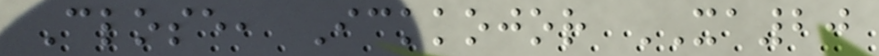Close, Ickkojor XA20
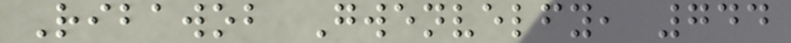Ribawob Gwenvelfy, 744
